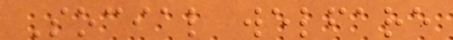Social welfare
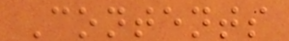Contents
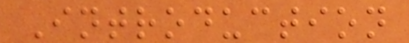Introduction
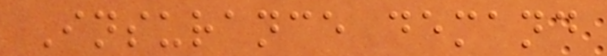Insurance demand
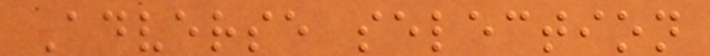Adverse selection
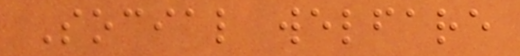Social welfare
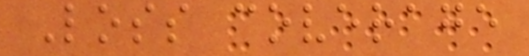Loss coverage
